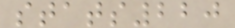stats220
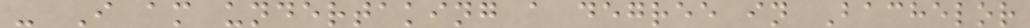- I am undertaking a degree in Bachelor
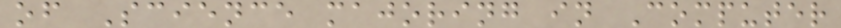of Science majoring in Computer
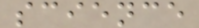science
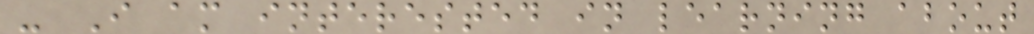- I am interested in learning about
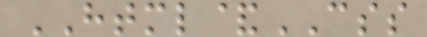HTML&CSS
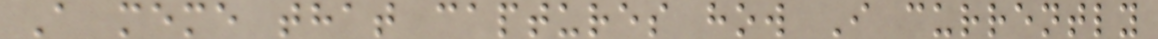A meme that captures how I currently
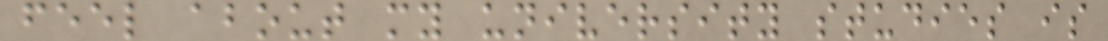feel about my university studies is
